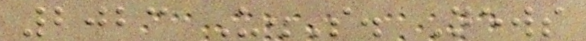2023 U.S. News
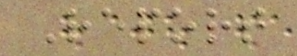Report
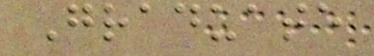Graduate
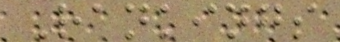Rankings
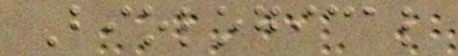Biological
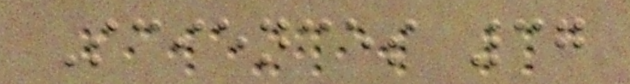Sciences 37
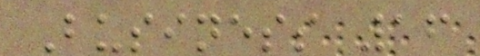Business 16
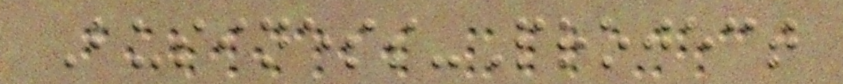Business-Project
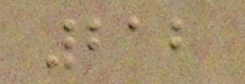212
